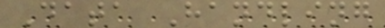Data Handling
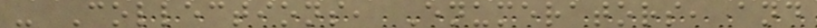- Collections, Enumerators, and
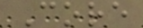Core
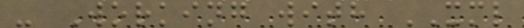- Working with XML
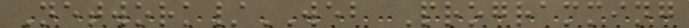Network/WEB Programming
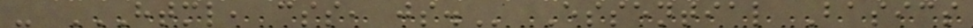- HTML, CSS, JS. Essential Basics
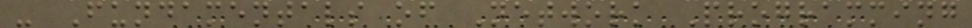- Fundamentals of Network Programming
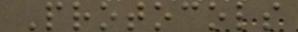Protocols
